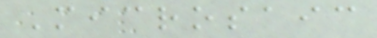Microsaic
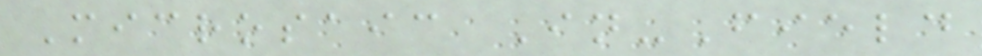Microsaic In-Field
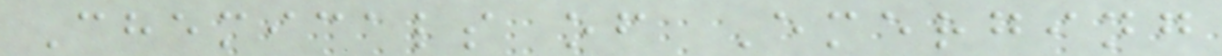Chemicals of Emerging
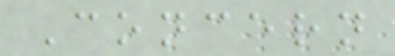Concern
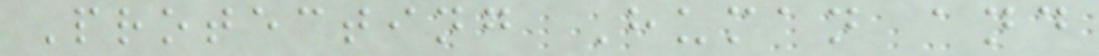Protecting Human and
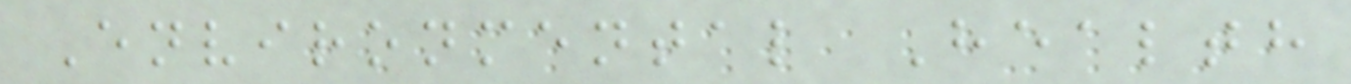Environmental Health
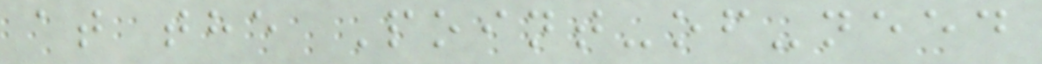at the Point-of-need
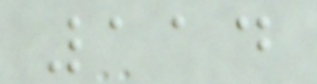114
